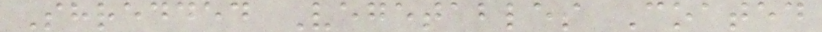Shredded Vegetables Coated
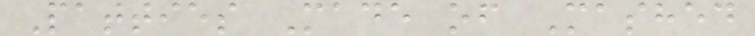Patties Made of Mashed
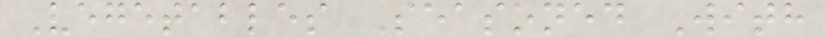Vegetables Seasoned With
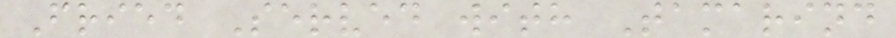Fried Served with Tamarind
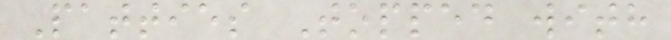Patties Topped with
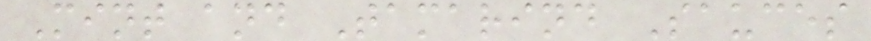Mint and Tamarind Sauces
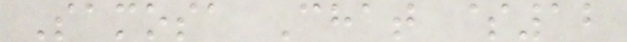Samosa Chat $12
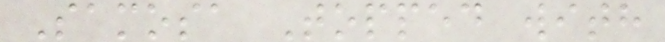Samosa Topped with
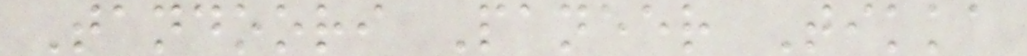Tandoori Paneer Tikka
